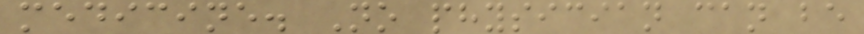medicine. No physician can be
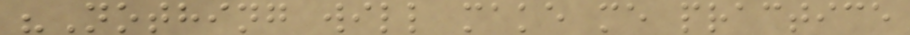"Nothing will make me practice
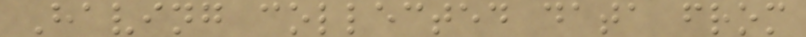Having collected data from
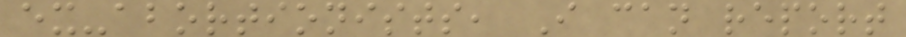ex-abortionists, I can report
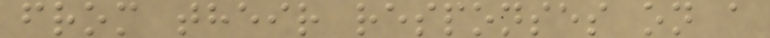from their responses on a
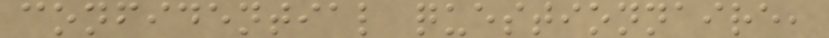confidential questionnaire,
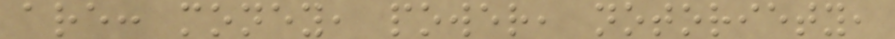are: money, power, notoriety,
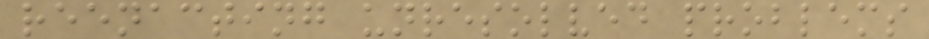reenacting unresolved problems
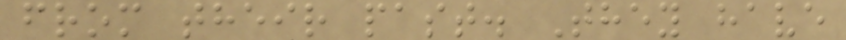from their past. They have
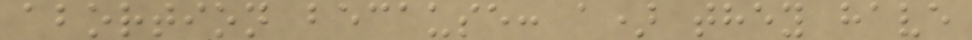abortion because: a) they have
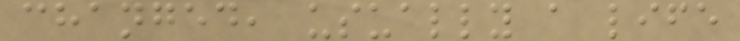changed, usually a life
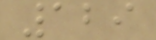129
